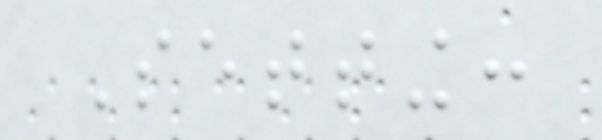Setting:
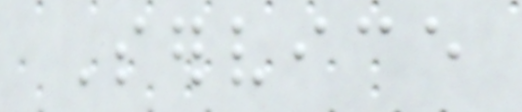Service
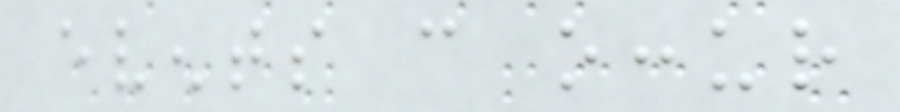events can occur
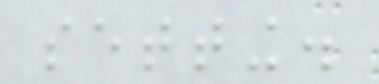setting.
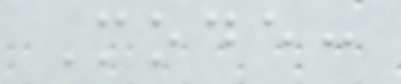Mode:
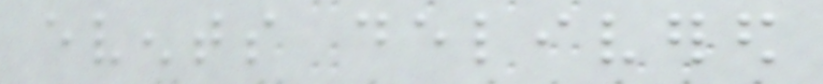events delivered
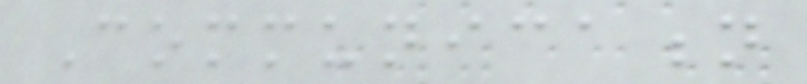Communication
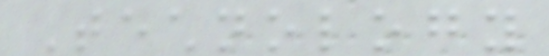Technology
